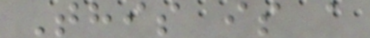This is a
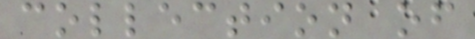collection of
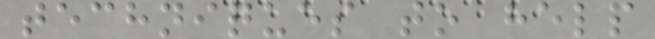techniques to help
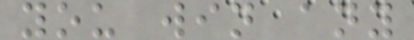you win any
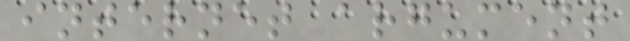internet argument
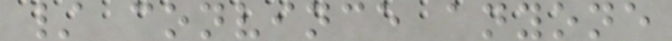/ convince anyone
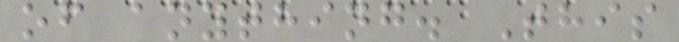of anything. This
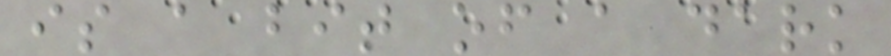is a bit of a dark
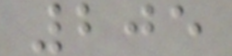205
